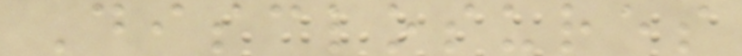Disclosures
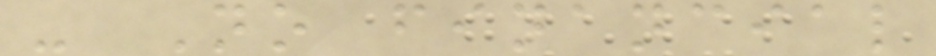- No financial
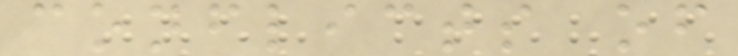conflicts of
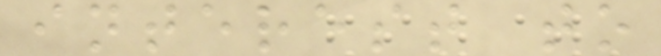interest to
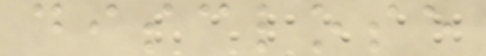disclose
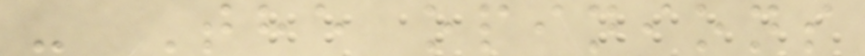- The opinions
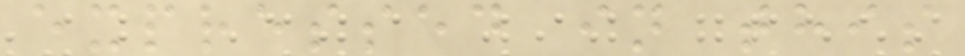expressed in this
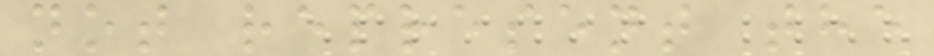not represent the
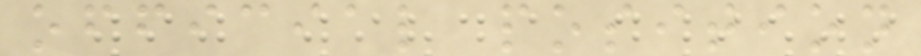official position
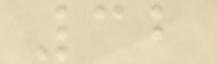32
